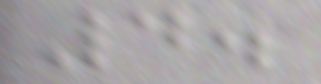4.
